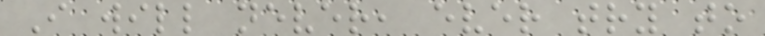I will never, ever try to
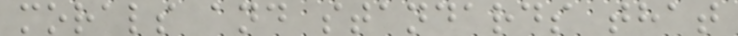morals and standards that
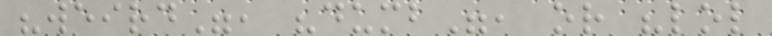"weird", "dumb", or "lol
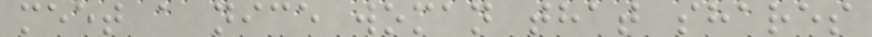meet a nice woman that shares
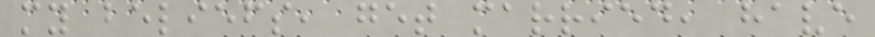my beliefs, get married, have
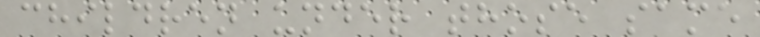children under those same
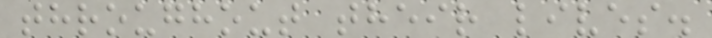throughout their lives.
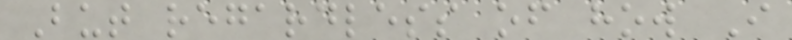But regardless of how I
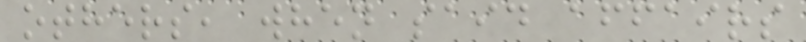others, when said affairs
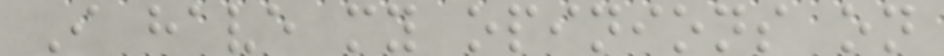I have my opinions on
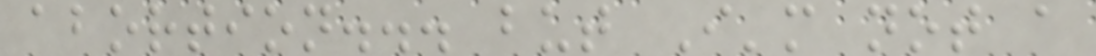abortion... but I'm not a
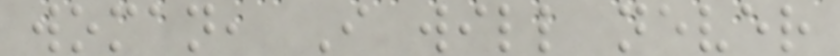woman, I will never
